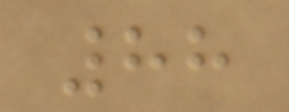88
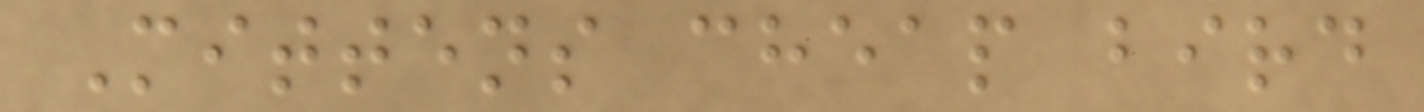Mittens cheap bird
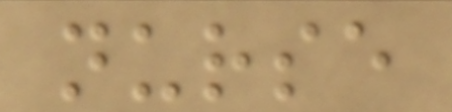nurse
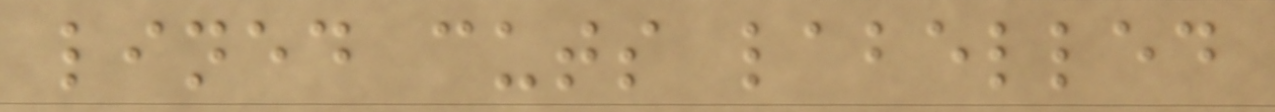lined cuts labelled
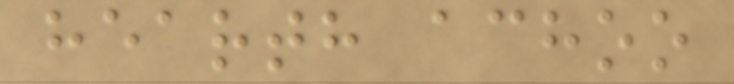hearth achoo
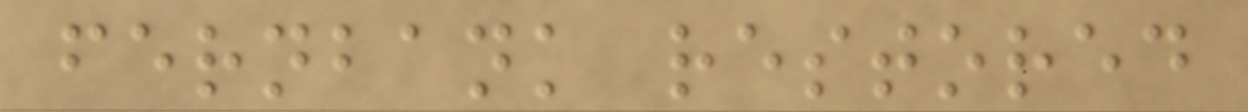fernbank restored
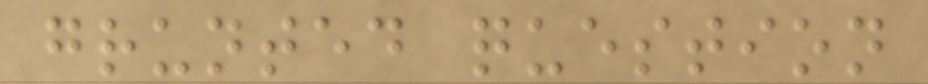grunted question
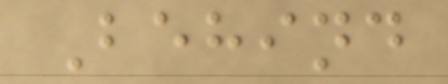Behind
